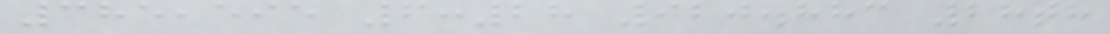385,595 6:28 920.883 28th
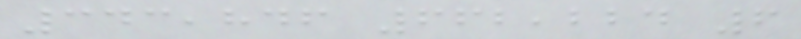343,846 662,224 6
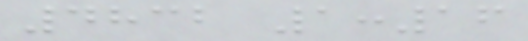4832 1:16
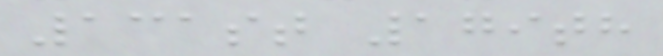131st 179th
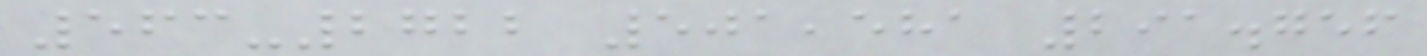563-2722 501,581 291.756
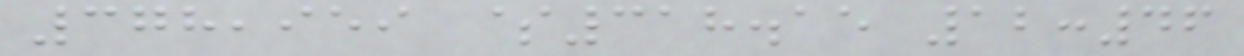378,959 $318.15 12:46
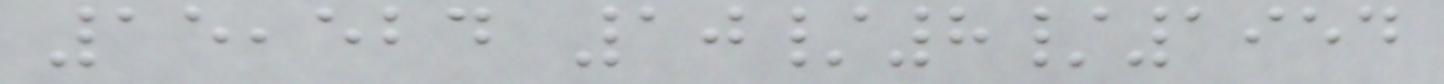15,524 10/8/1954
